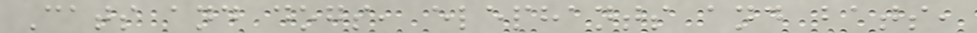Cats and dogs, elephants and bats,
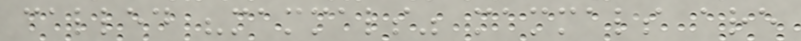called "mammals" mammals are
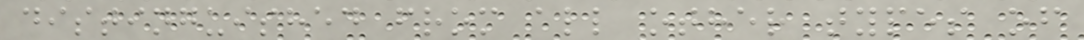distinguished from all other types of
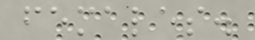females.
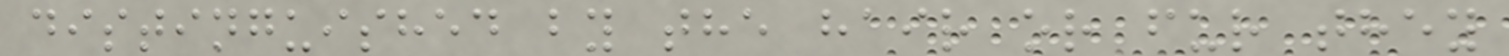distinguished by the hair or fur they
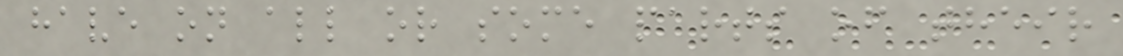have on all or some parts of their
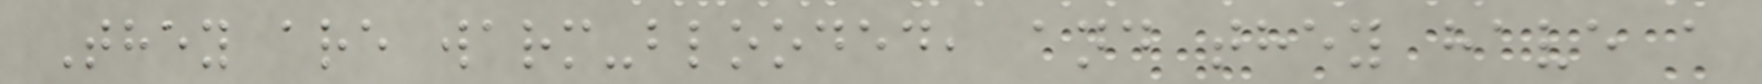They are warm-blooded, and they have a
